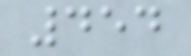454
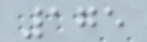175
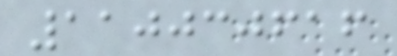110030616
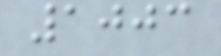1003
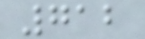712
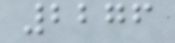2276
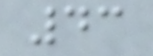43
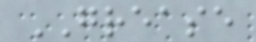GREASE
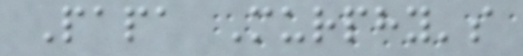Papa Murphy's
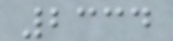2334
